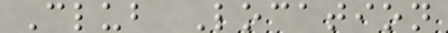Club Location
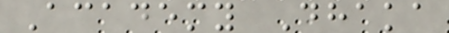Academy Dhaka
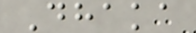Dhaka
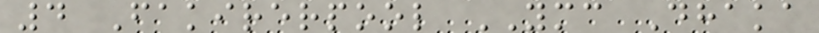4 Fakirerpool YMC Dhaka
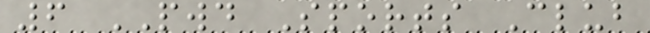6 PWD Sports Club
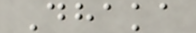Dhaka
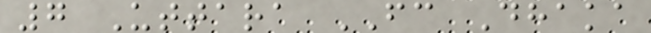7 Uttara FC Dhaka
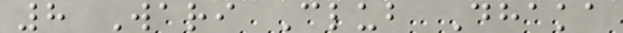8 Wari Club Dhaka
